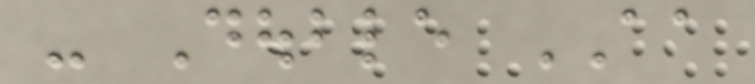- Double AA
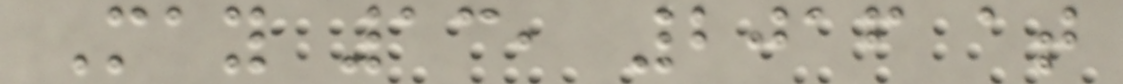May 13, 2016 at
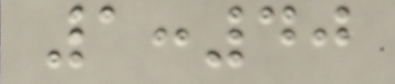1:40
